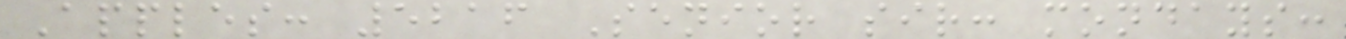Apples: 5216 Senior sir: mondays:
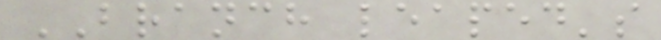BRANCH leaped's
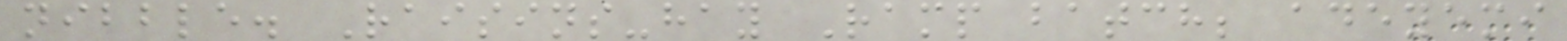nibble. Raisins-hay Ramp batch; adeyemi
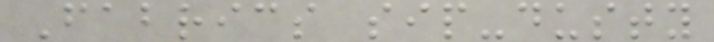Fabrics sip-dusty
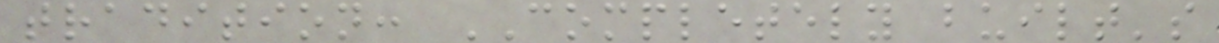tradition: COMPLETELY built's
